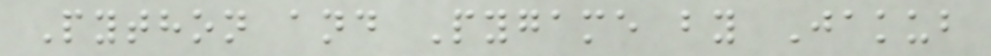Python and Pygame by Jakub
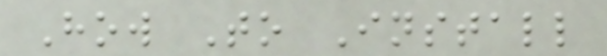How To Install
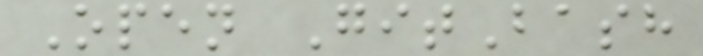Open GitBash
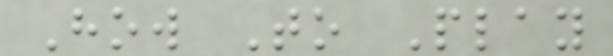How To Play
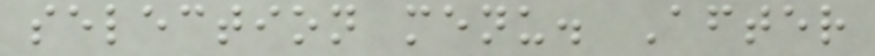selection menu. After
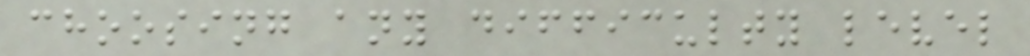choosing any difficulty level
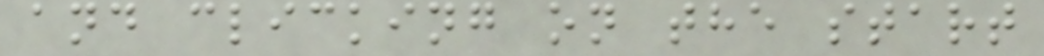and clicking on the start
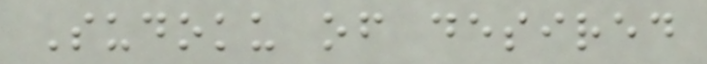Sudoku of desired
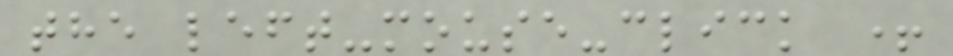the left-mouse-click +
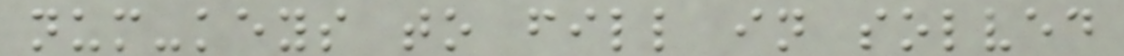num-keys to fill in solved
